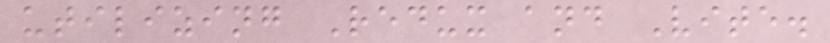utilizing Redux and Vite.
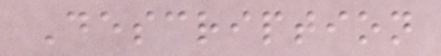Description
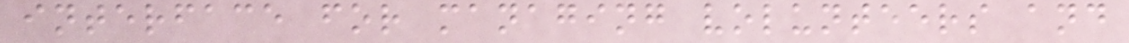interface for managing volunteers and
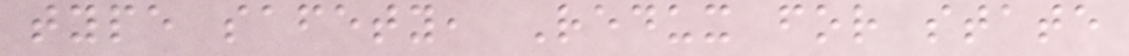type safety, Redux for state
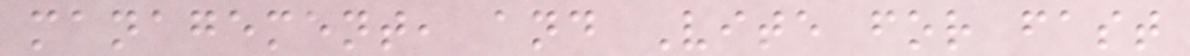management, and Vite for fast
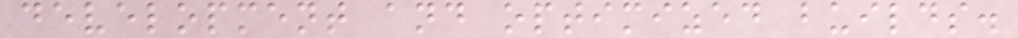development and optimized builds.
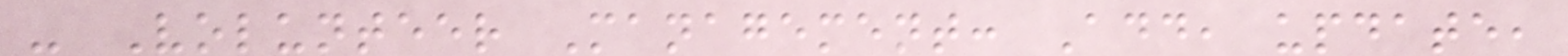- Volunteer Management: Add, update,
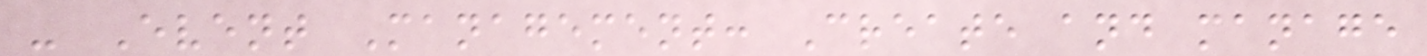- Event Management: Create and manage
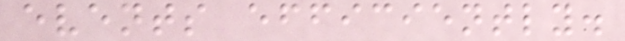events efficiently.
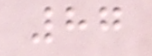87
